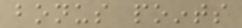bonus points
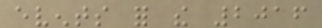events for the 2016
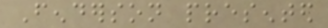Fenderson presented
